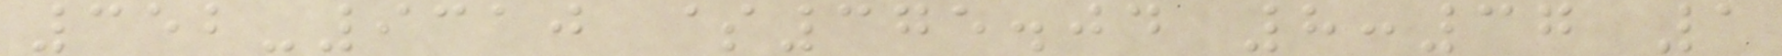352-9310 $375.04 8:37 1
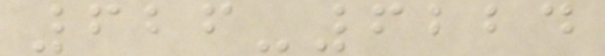626-6224
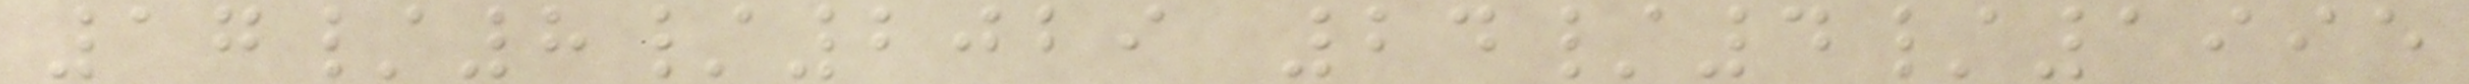17/8/2029 24/4/1995
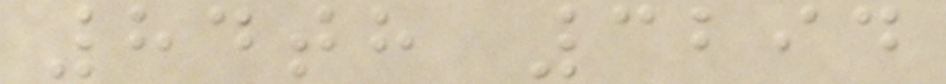84th 3294
